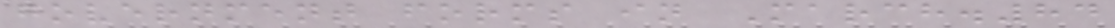government forms in March.84
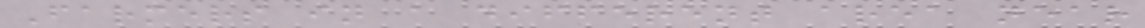Farmers in a different area near
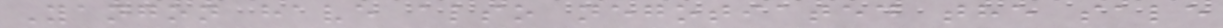Yangon have also negotiated the sale
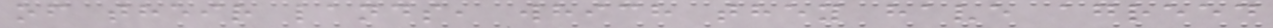of their lands, which they have agreed
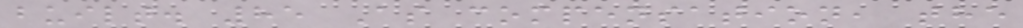built. 85 As compensation, the
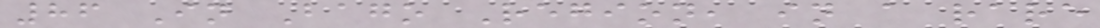86 In Bago Region, in a rare
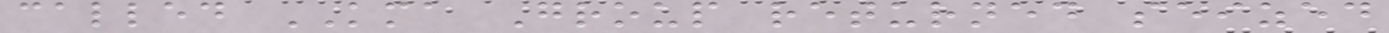called KMA Group returned seized
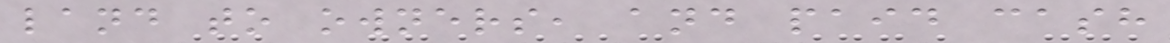land to owners, and paid cash
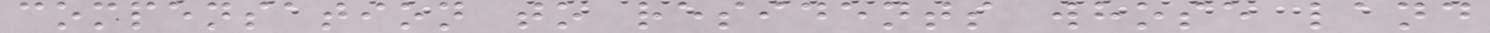compensation to residents whose land
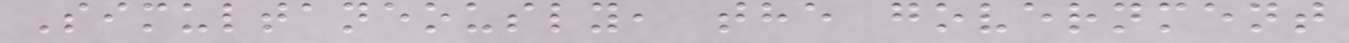Simultaneously, the government
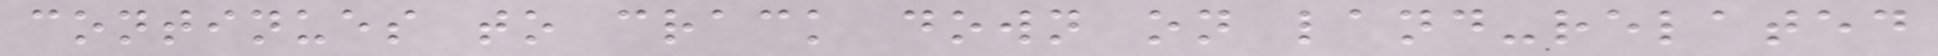continues to crack down on land-related
